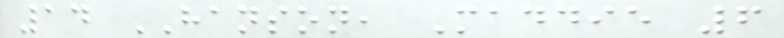14 HANSON, Maddie 6
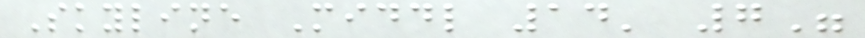Skyline Middl 14' 7"
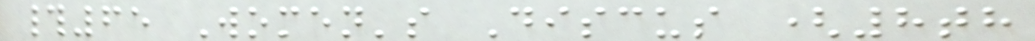#65 Women's Discus (8th
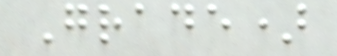Grade)
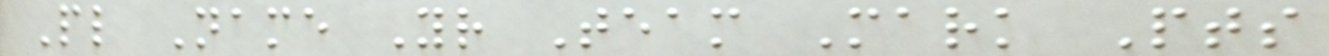Pl Name Yr Team Mark Pts
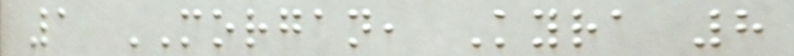1 MORGAN, Kyra 8
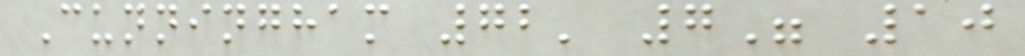Cunningham 72' 7" 10
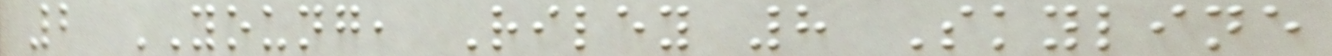2 YOUNG, Riley 8 Skyline
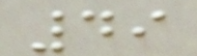49
